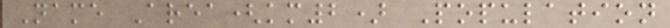Name Area(km2) Population
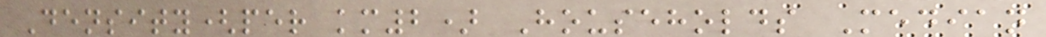Density(per km2) Households Median
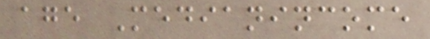age Medianincome
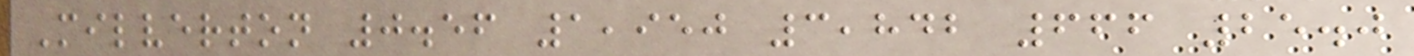Milverton 0.56 1,950 3,842 666 25.0
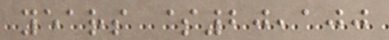years $20,100
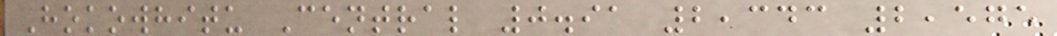Hokowhitu Central 0.91 2,343 2,575
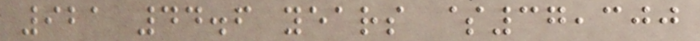921 44.6 years $37,300
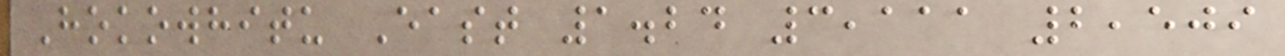Hokowhitu East 1.24 3,111 2,509
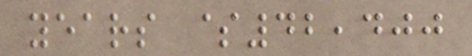years $42,400
